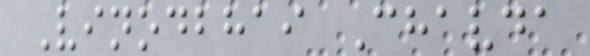Vinodbhai Chavda
